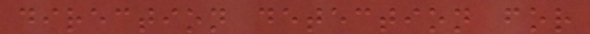direction detection for
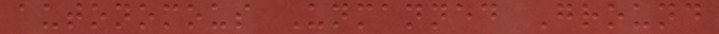autonomous Unmanned Ground
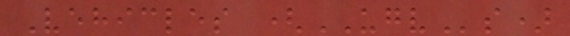Vehicles (UGVs)
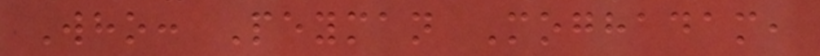Who: Peyman Moghadam,
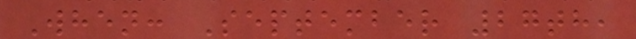When: September 27th,
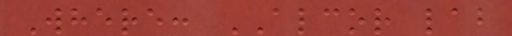Where: ALCOR lab
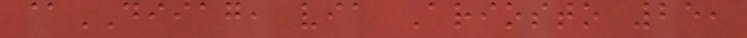@DIIAG, via Ariosto 25,
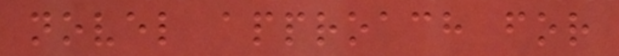novel approach for
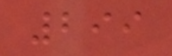299
